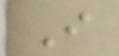I
